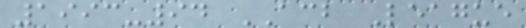1993-94 ACB League
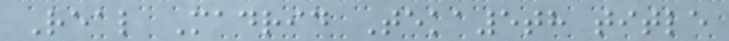Real Madrid Teka5th title
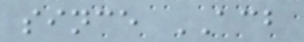since ACB
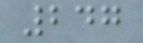247
